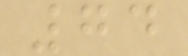74
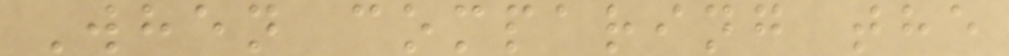When comparing the
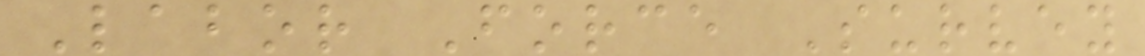Labor Force Survey
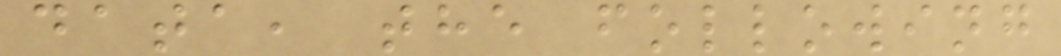data, the following
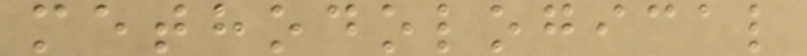methodological
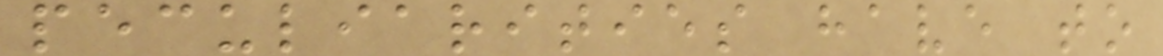peculiarities have to
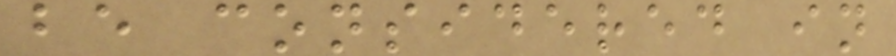be considered in
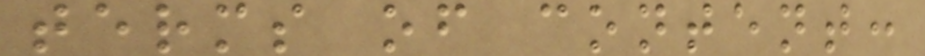terms of content:
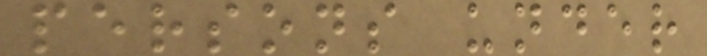persons under
